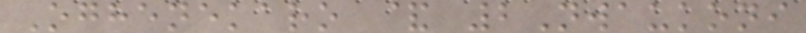Oghenekaro & 2Nwaukoni
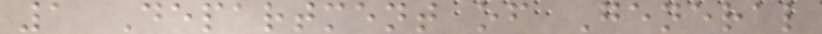1 Department of General
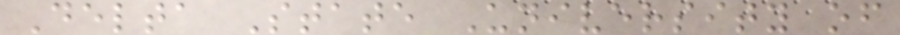Delta State University of
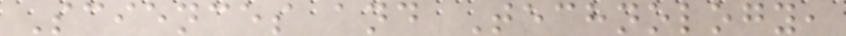Sciences and Technology,
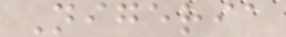Nigeria
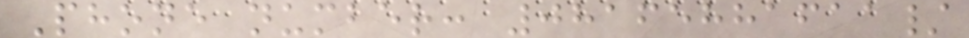Phone number: 08165881611/
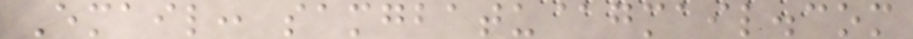Email: samgbatu@gmail.com
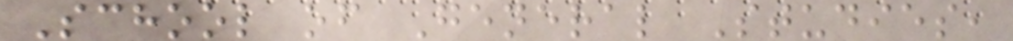School of General Studies,
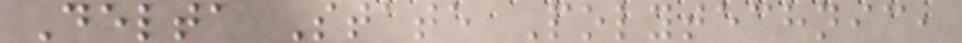Delta State Polytechnic,
